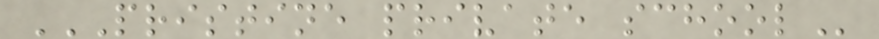PRISTINE PRIVATE SCHOOL
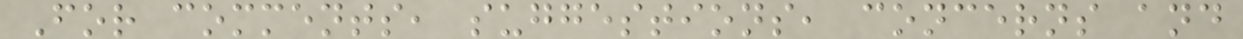For comments, suggestions, concerns and
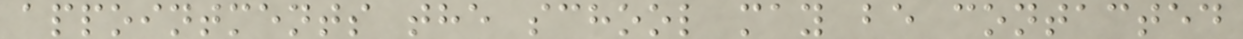appointments the school may be contacted
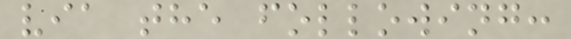via the following:
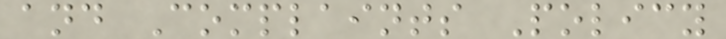and Complaints Policy
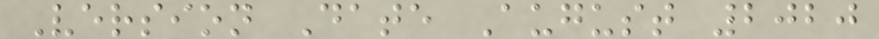Version Date August 2020
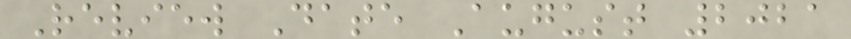Review Date August 2021
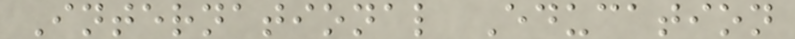International Education
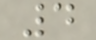4
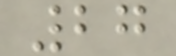27
